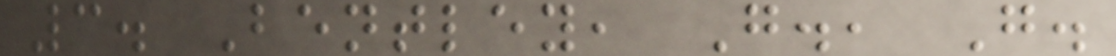3. Bentley, G., G.
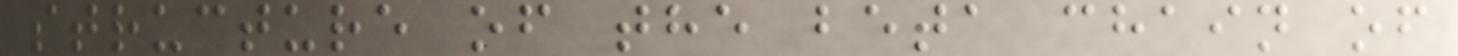structure of the beta chain of
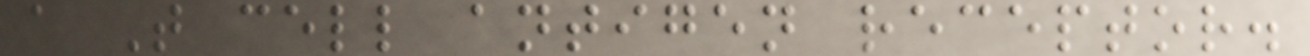a T cell antigen receptor.
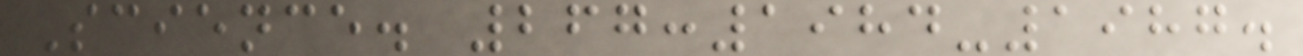Science. 267:1984-1987.
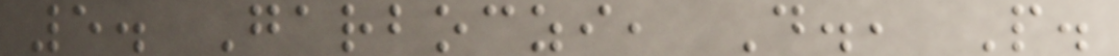5. Garboczi, D., P.
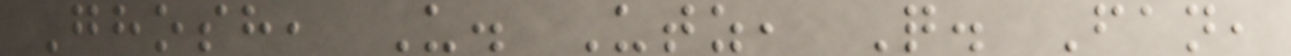Ghosh, U. Utz, Q. Fan,
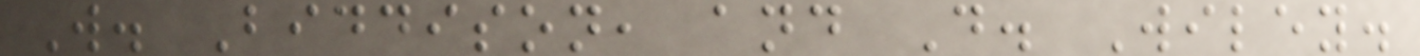W. Biddison, and D. Wiley.
